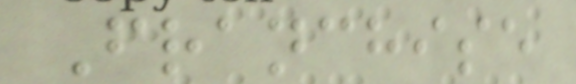Franchise
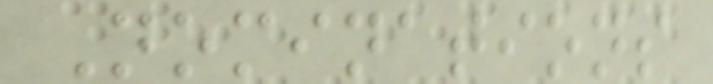Nominations
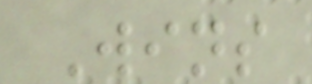Wins
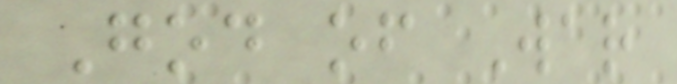God of War
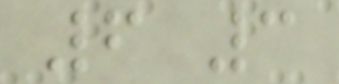6 3
